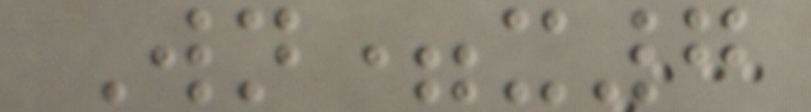Wn=x7
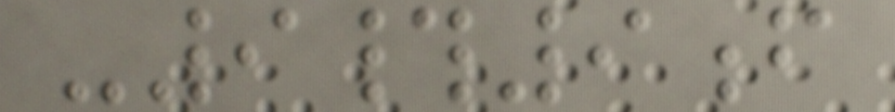-9#9f
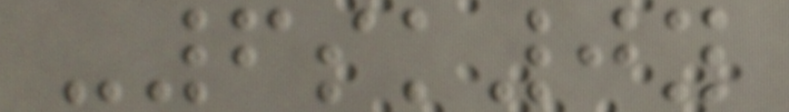-6sk0y
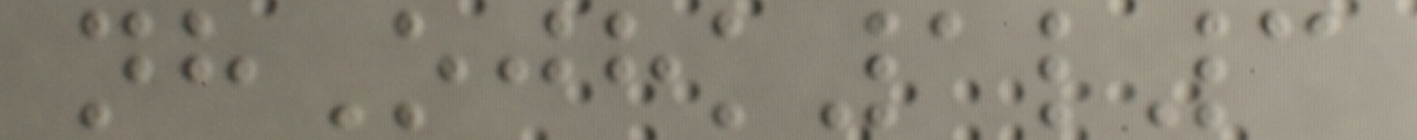nhOjhk1l3
